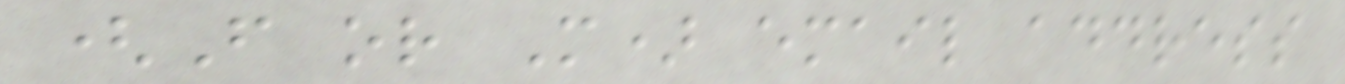(F or M) email address
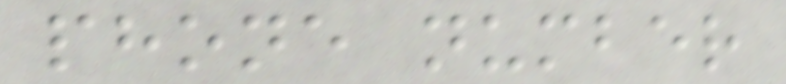phone number
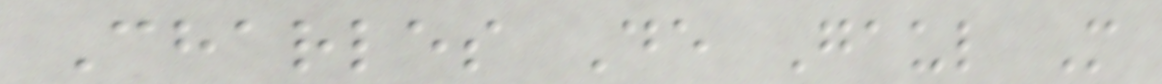Charles De Gaul M
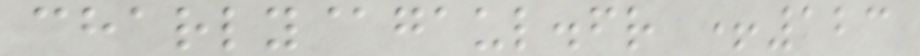charly@gaul.fr +123
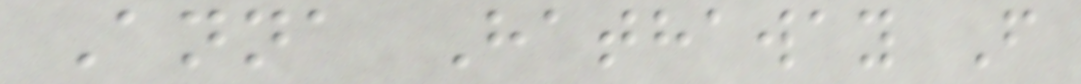Anna Hathaway F
